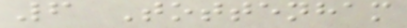6 Tottenham
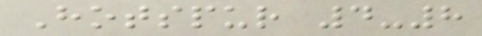Hotspur 4-8
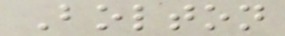Bolton
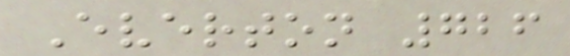Everton 726
